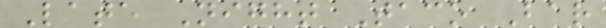Late Night Taco Bar
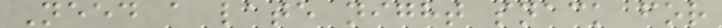Need a late night snack for
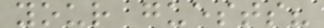your guests?
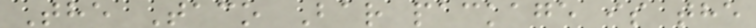The Taco Bar package is the
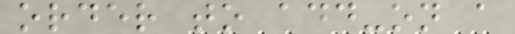order to add-on a
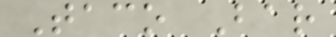Taco Bar
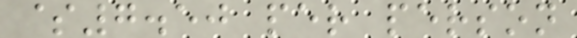$7.50 per person
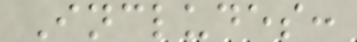Includes:
